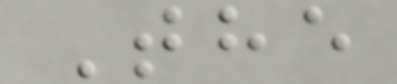The
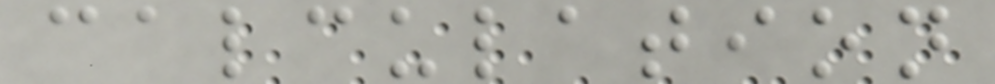calculation
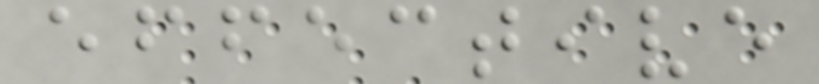effective
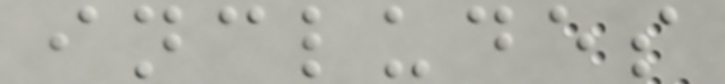includes
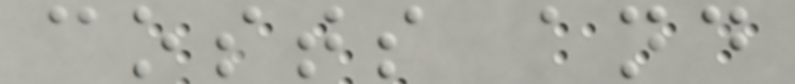costs and
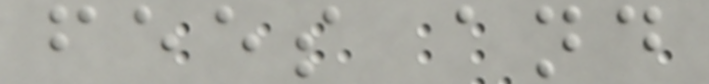fees and
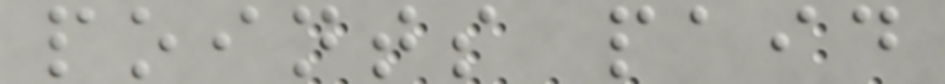points paid
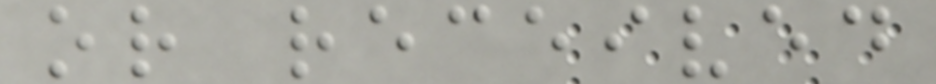or received
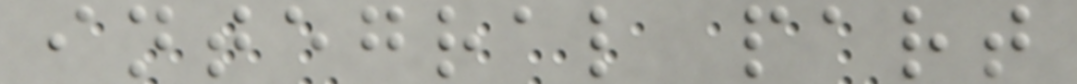integral part
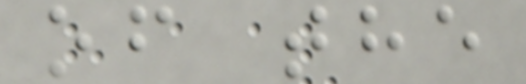of the
